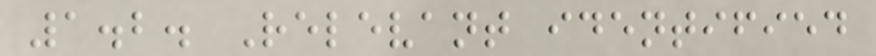1.2. Relevant identified
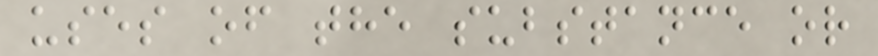uses of the substance or
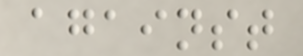against
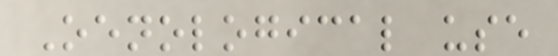Oenological use
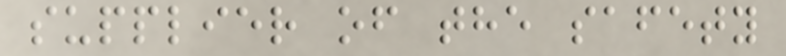supplier of the safety
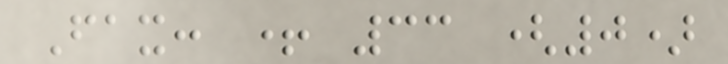Fax: + 33 (0)
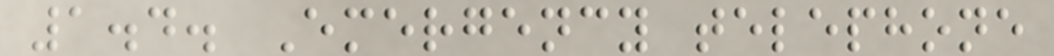1.4. Emergency telephone
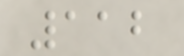112
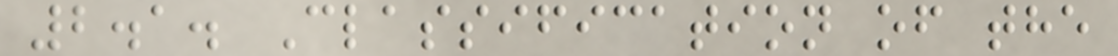2.1. Classification of the
